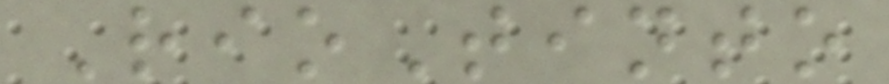RioTinto
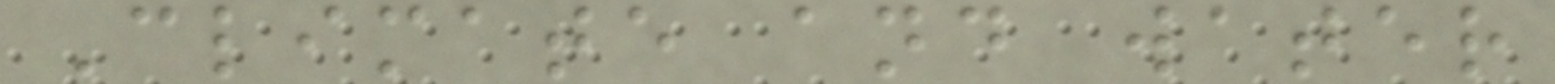Climate and water
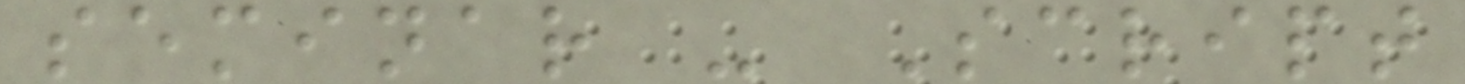seminar - Script
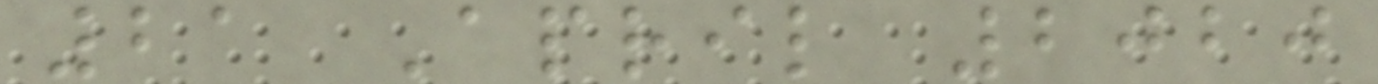21 April 2020
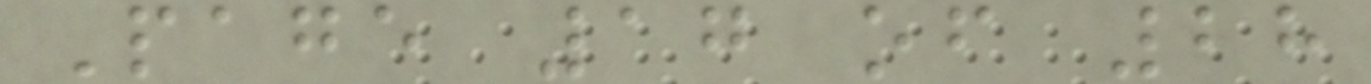Page 17 of 28
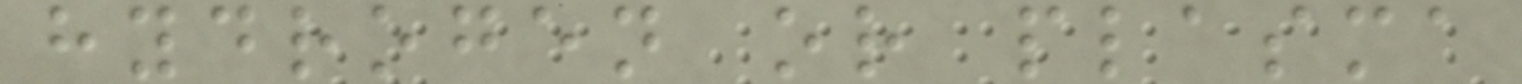hydrogen or plasma
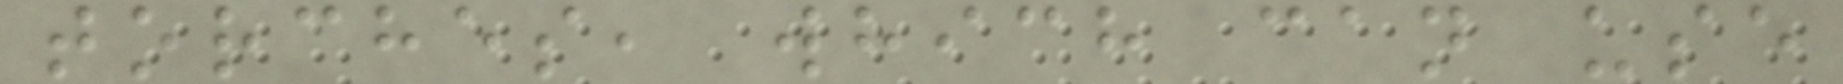torches, which can use
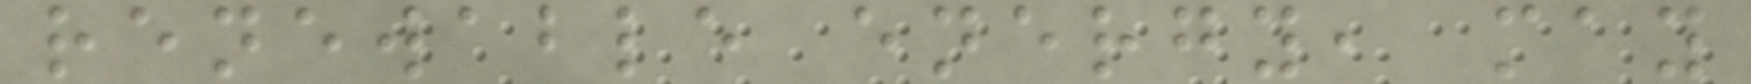renewable energy, may
